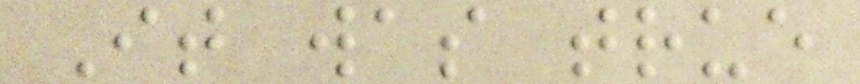It was true
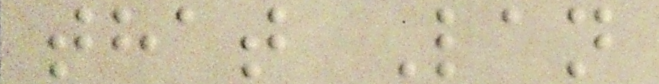that Lan
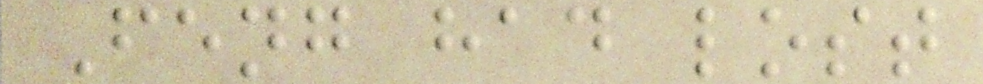Feng had lost
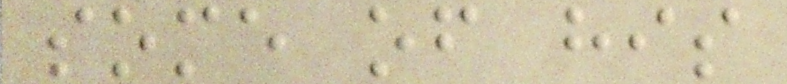some of his
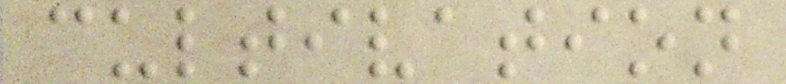cultivation
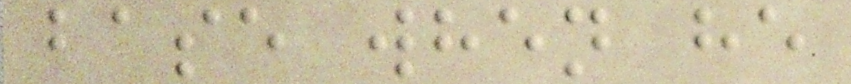base when he
